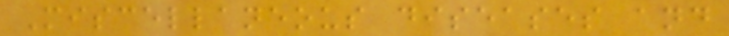Miscellaneous diseases and
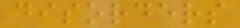disorders
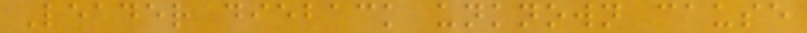Leader dieback unknown cause
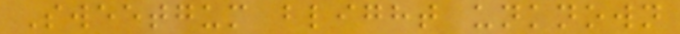Sweetgum blight unknown
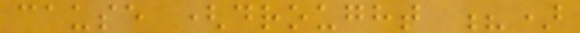cause (drought ?)
